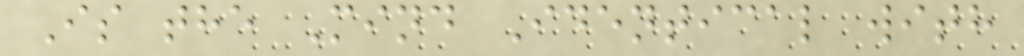Is the Mind Identical with
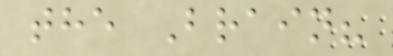the Brain?
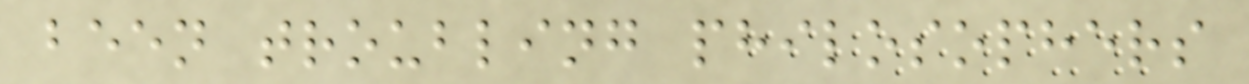been troubling philosophers
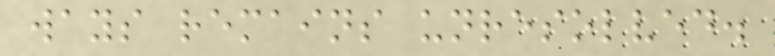ways remains unresolved.
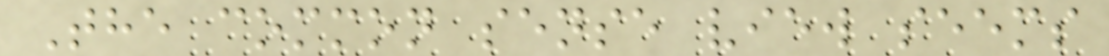The common sense view seems
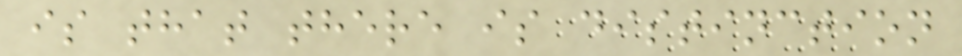is that there is distinction
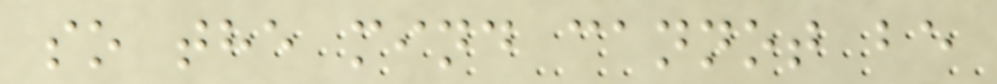so the mind cannot be
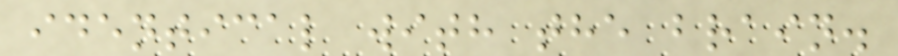identical with the brain.
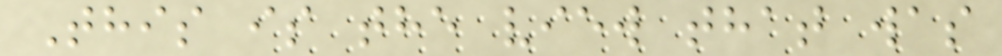This is the view that was
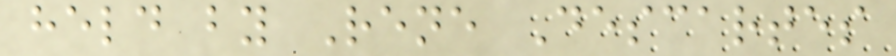held by Rene Descartes
